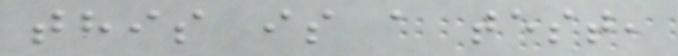this is a test,
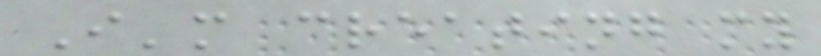I'm creating my
